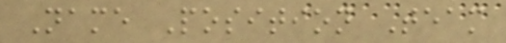Name Position Team
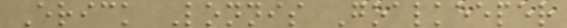Erick Lonnis Goalkeeper
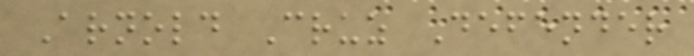Arnold Cruz Defender
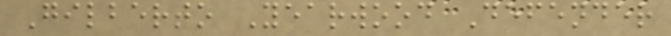Gilberto Yearwood Defender
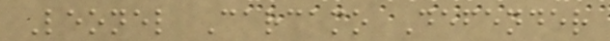Leonel Carcamo Defender
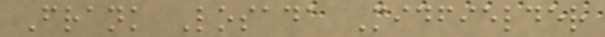Frank Losada Midfielder
